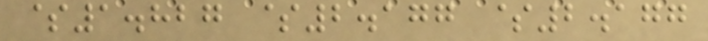$1.827 $2.177 $2.177
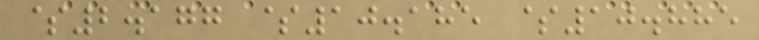$2.177 $10.185 $10.885
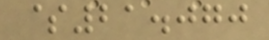$21.070
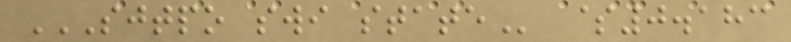SJTPO SWI STATE $0.183
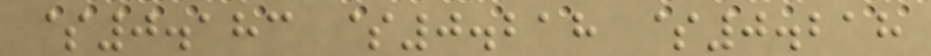$0.183 $0.218 $0.218
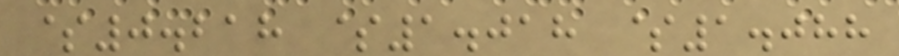$0.218 $1.018 $1.088
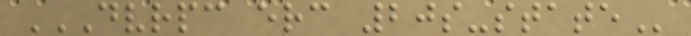DVRPC ERC 20S-STATE
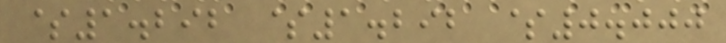$1.292 $1.292 $0.000
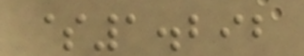$1.292
